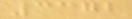3372
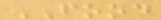FOOD
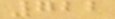722
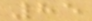85
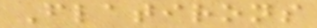Flatirons
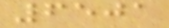6501
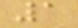1
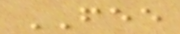FEE
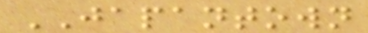JAPANTOWN
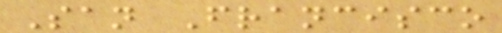San Francisco
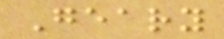Geary
